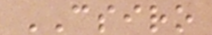CSIRO
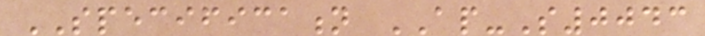SPECIFICATION AP-S0043
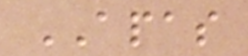APAS
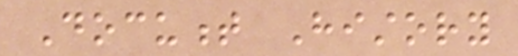Document History
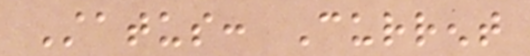Status: Current
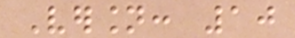Version: 10
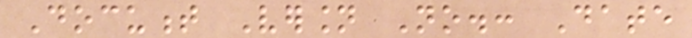Document Version No.: Date
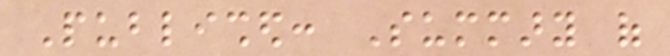Published: Summary of
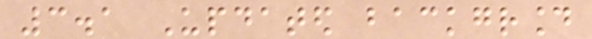3.1 Updated background
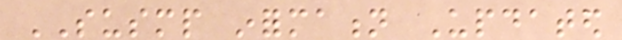SUSMP information Updated
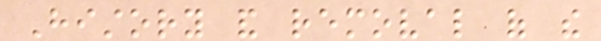History and removal of the
